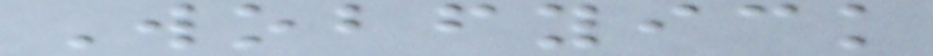Wobfyick
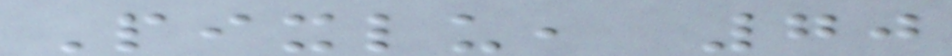Pixlu, 70
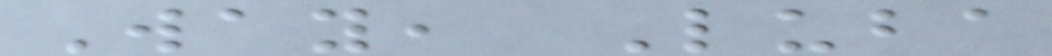Way, Luba
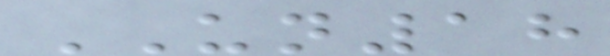UN18
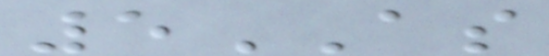5AS
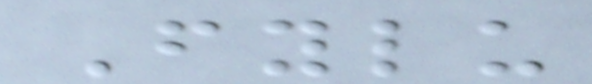Fylu
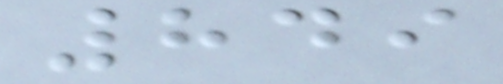849
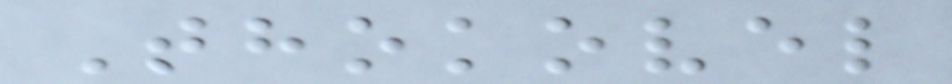Thokovel
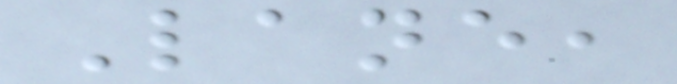Lane,
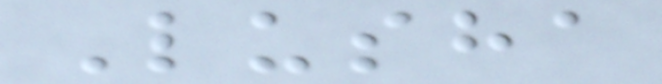Lusha
